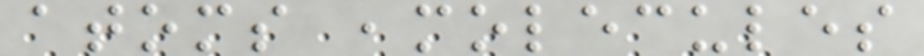atoms ,molecules
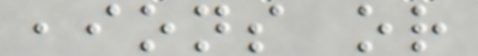,ions or
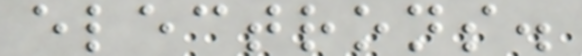electrons.
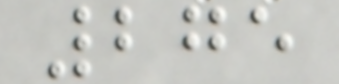275
